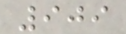909
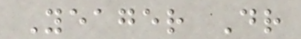Yeager Dr
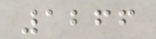1266
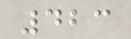423
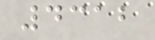4312
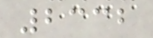2332
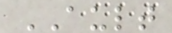AULT
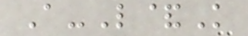A-L&K
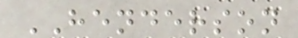HENDERSON
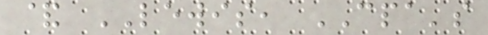& LEWIS, CPA's
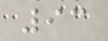93
